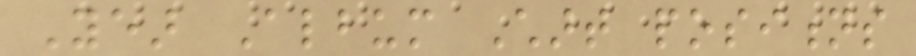Year Album Chart positions
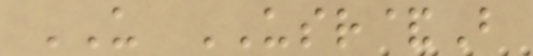US USR&B
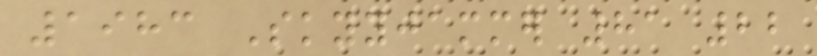1983 Skyyjammer 81 22
